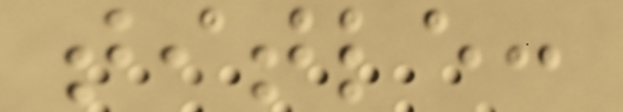title:
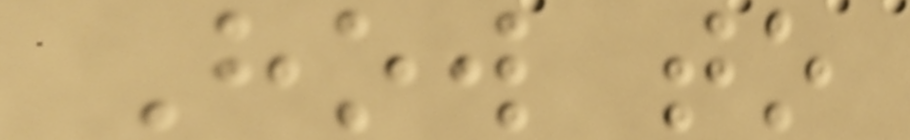How to
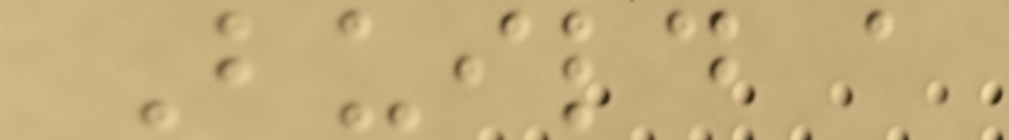Build a
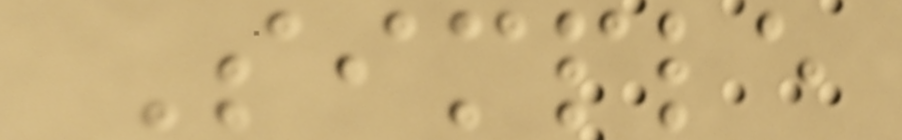Simple
